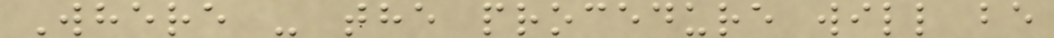Where - the procedure will be
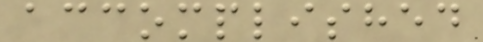accomplished
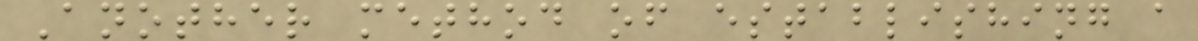Another method of establishing a
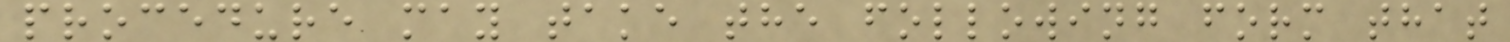procedure may take the following form that
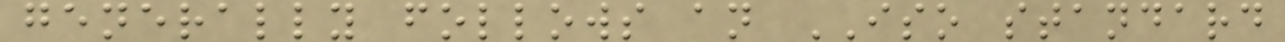generally follows an ISO standard
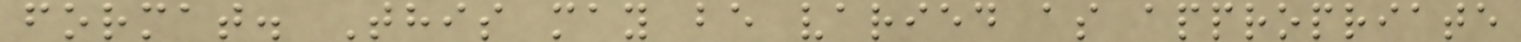format. This may be varied as appropriate
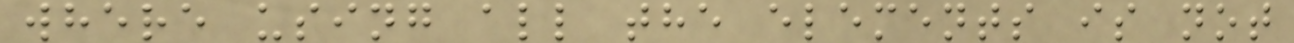where using all the elements is not
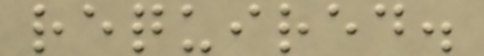required.
